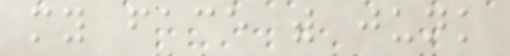my face with junk
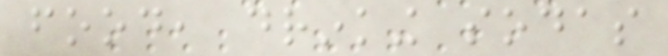food, drinking sodas
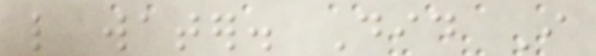like water. Did I
